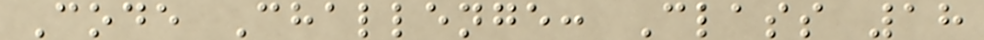Code Challenge: Class 18
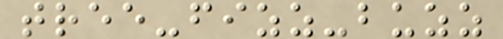tree-fizz-buzz
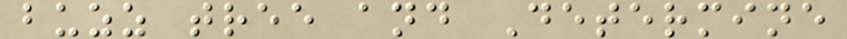buzz tree and Determine
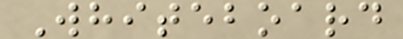Whiteboard
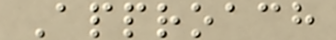Approach
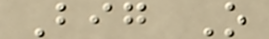Big O
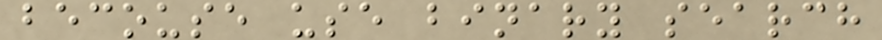becouse use binary search
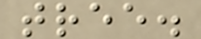tree.
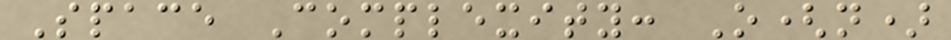Space Complexity: O(n)
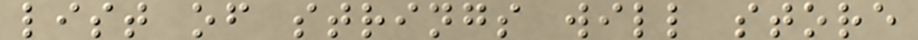list of strings will store
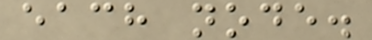each node.
